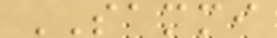SAMMI
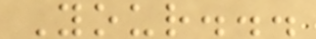Your...
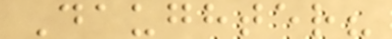Daughter?
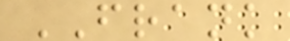FRANK
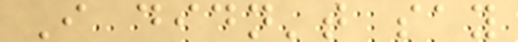I didn't say
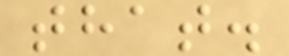that.
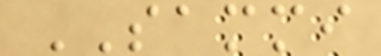SAMMI
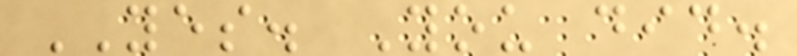YES. You did.
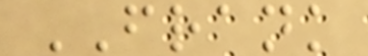FRANK
